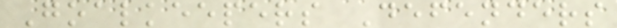Goalkeepers Defenders
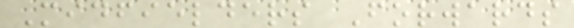Midfielders Forwards
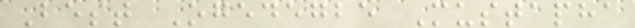Best Ogedegbe Mustapha
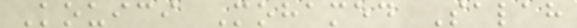Kouici Mohamed Salah
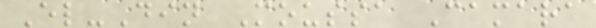El-Din Moussa Camara
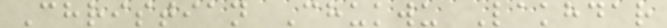Christian Chukwu Lakhdar
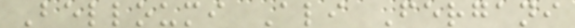Belloumi Ali Fergani
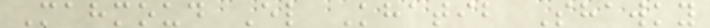Mahmoud El Khatib Shawky
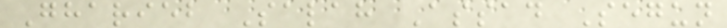Gharieb Salah Assad Segun
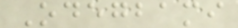Odegbami
